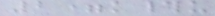2=k#u
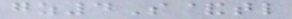gz4S&tl
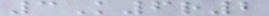3K6r2
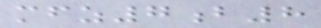mfz7b8
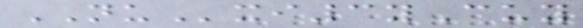NUxi3yCuy
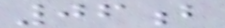06b
